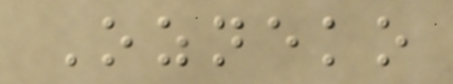Ozneko
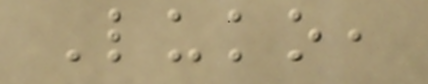Luko,
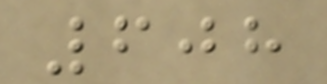608
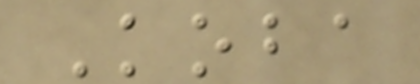Koba
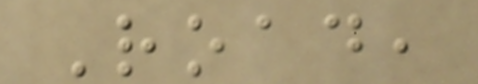Road,
